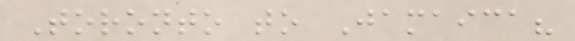Toronto to Jamaica?
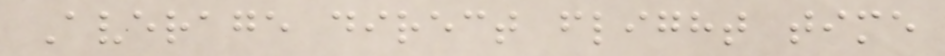Average direct flight time
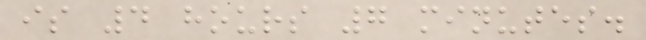is 4 hours 7 minutes.
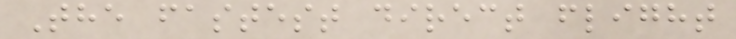The fastest direct flight
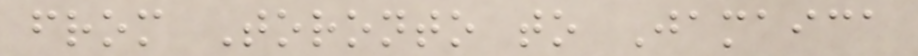from Toronto to Jamaica
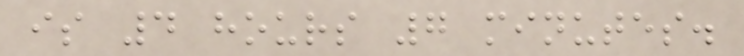is 4 hours 7 minutes.
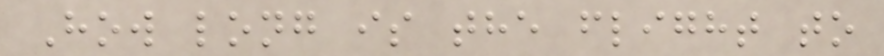How long is the flight to
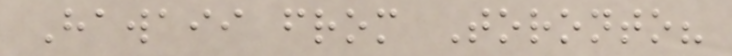Hawaii from Toronto?
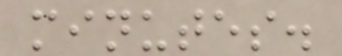minutes.
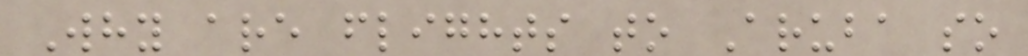Why are flights to Aruba so
